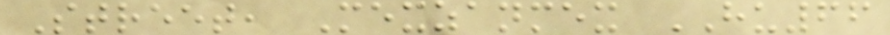Street, Mexzanmex HU66
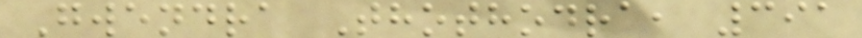Gwendra Thothodra, 391
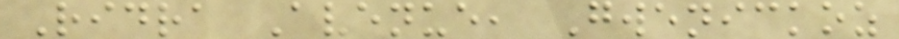Ridra Avenue, Gwenickoz
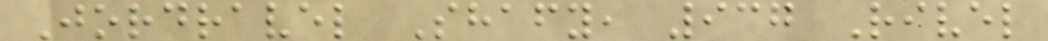Jordravel Shafy, 937 Rivel
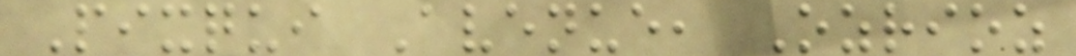Pixqui Avenue, Ozrioz
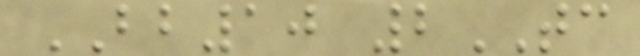BB10 2TC
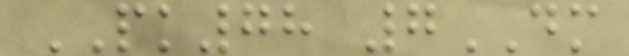PK78 7DM
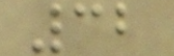32
